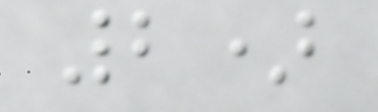2)
